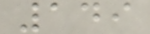149
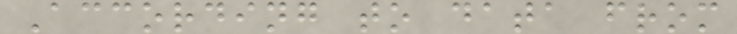According to data from
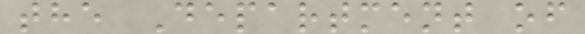the Department of
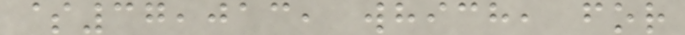$37,013, which, for
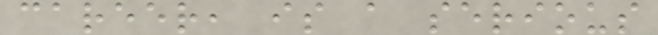career, is a serious
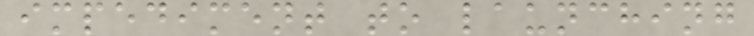impediment to launching
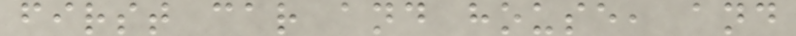first car and house, and
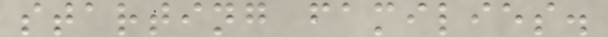starting families.
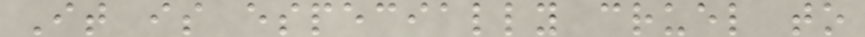It is especially cruel to
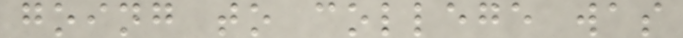going to college was
